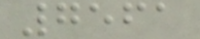7561
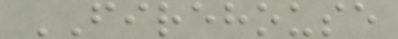FIREHOUSE
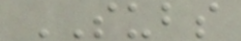SUBS
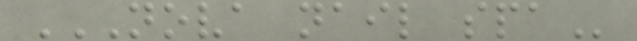NOVA NAIL SPA
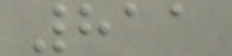811
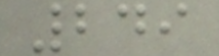249
